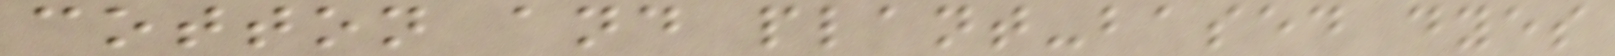cotton and plant-based dyes
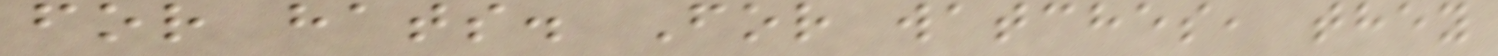for hats. For watches, they
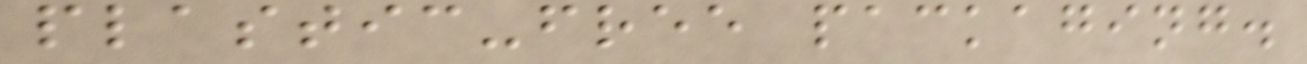plastic-free packaging.
